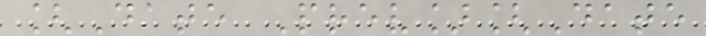[Date Prev][Date
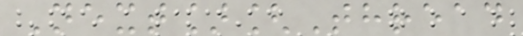Next][Thread
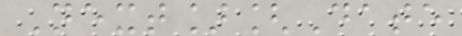Next][Date
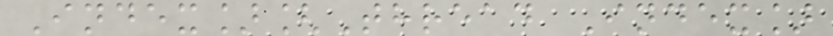Index][Thread Index]
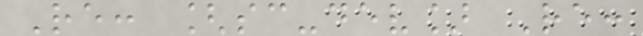Re: [sc-dev] Re:
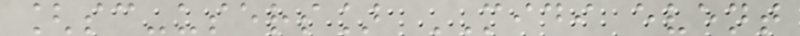[sc-users] MIDI event
